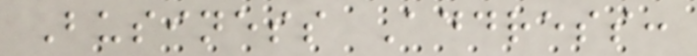Business Address:
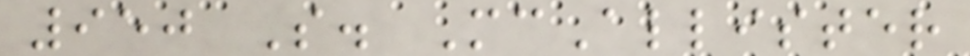950 S. McAllister
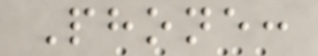Phone:
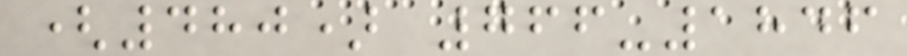(480) 766-1846
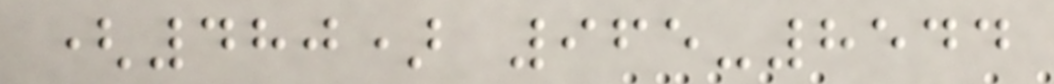(480) 965-8544
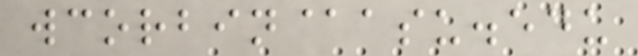wcorbin@asu.edu
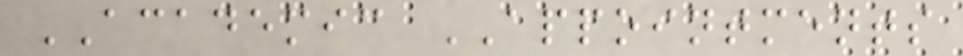ACADEMIC APPOINTMENTS
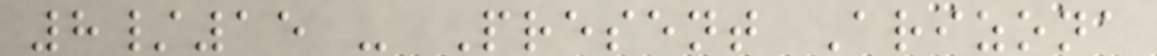8/15 - Present Arizona
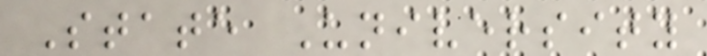State University
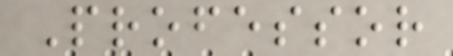Professor
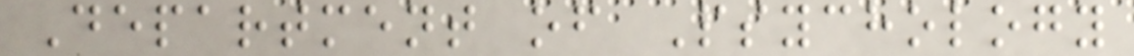Department of Psychology
